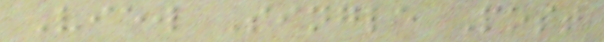View Single Post
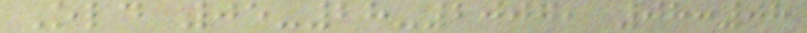Old 05-28-2007, 08:08
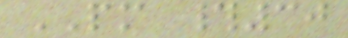PM #30
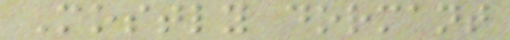Mostly dormant
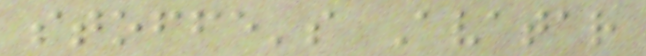stoffe's Avatar
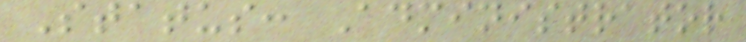Status: Administrator
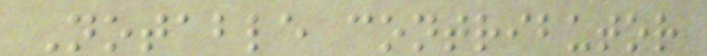Notable contributor
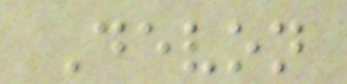Devon
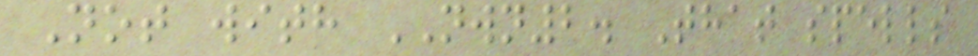Not with NWN2. That spells
